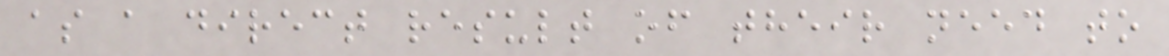as a direct result of their need to
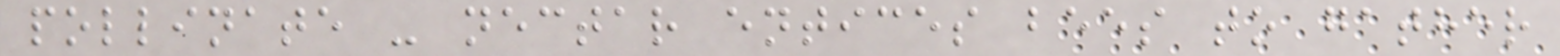pollinate - nectar entices bees to gather
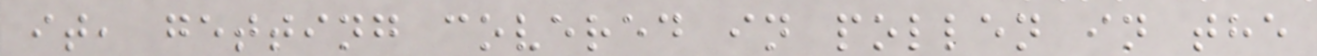it, getting covered in pollen in the
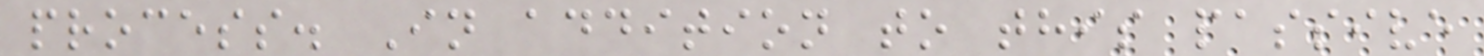process. In addition to this passive
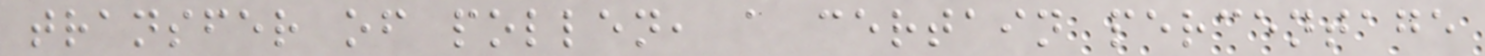transfer of pollen, a certain percentage
